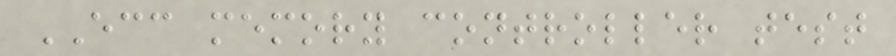ECC memory controller test
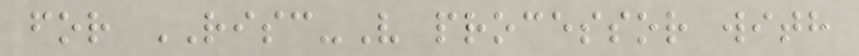for RISC-V processor with
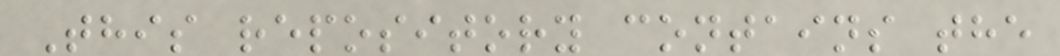This repository contains the
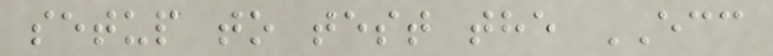setup to test the ECC
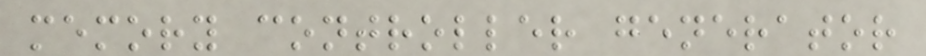memory controller generator
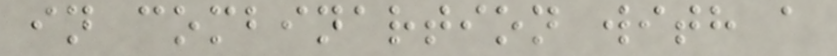in combinartion with a
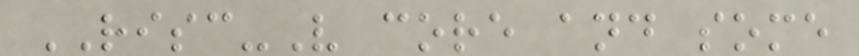RISC-V core and some
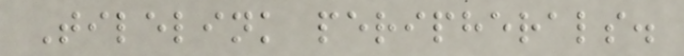Tilelink peripherals.
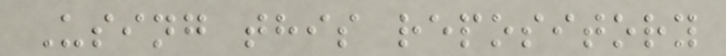Using this repository
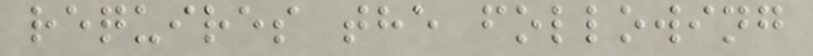requires the following
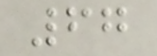67
